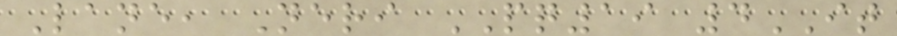Lane, Neri PQ19 4IT
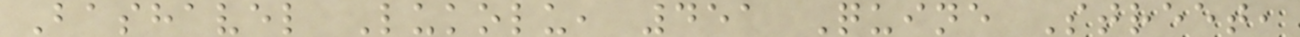Bashavel Lukolu, 451 Quine Street,
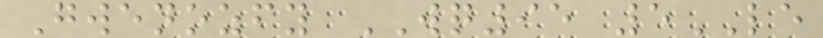Gwenozfy WQ95 5LE
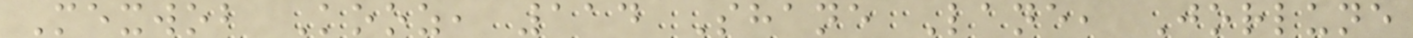Mexwob Kooz, 114 Shane Lane, Jorlune
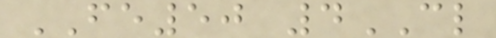FE50 4CL
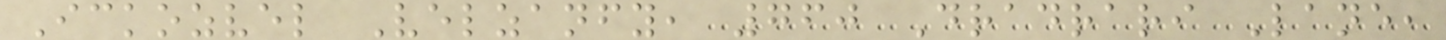Ickozvel Velzanfy, 760 Dradrari Lane,
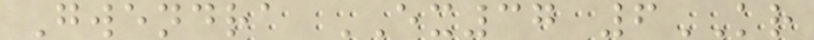Gwendra EX37 6KR
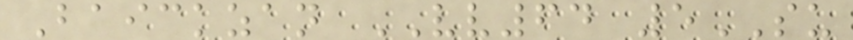Baickzan VV64 5SU
